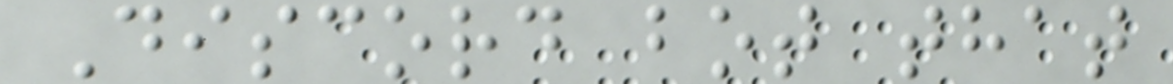Discord bot that
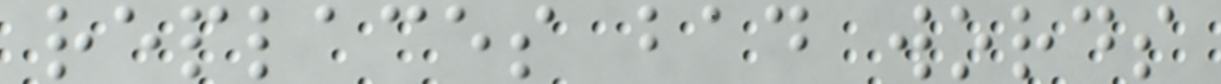replaces bad words
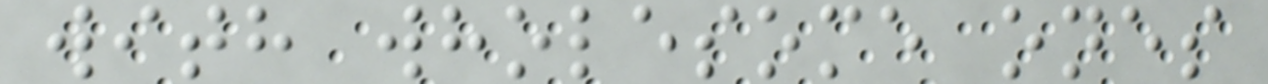with wholesome ones
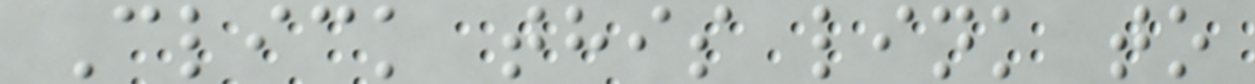Click this link to
